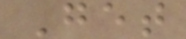Get
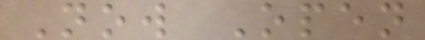Now Open
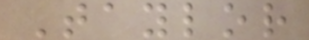Taylor
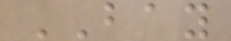BAY
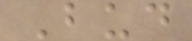Bud
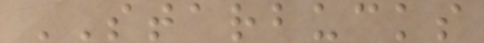STARBUCKS
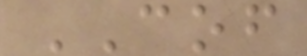COF
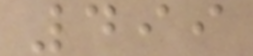499
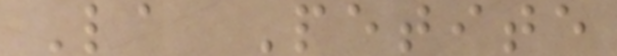La Petite
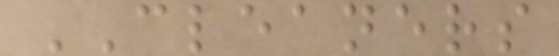CLEANERS
